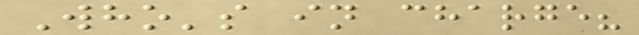Who's in charge?
